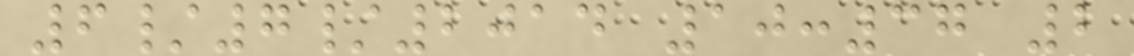6/7/2014 10:37 2
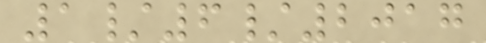1/6/2017
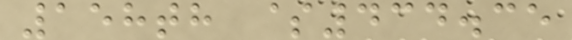158th $434.35
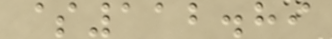$112.89
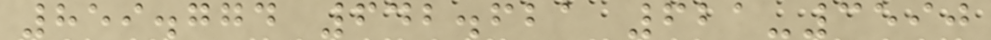859.774 642.621 621-3590
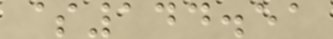$144.51
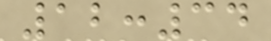12:34
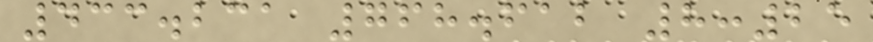433.231 768.612 8:25
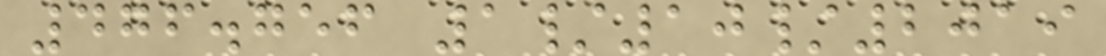476.756 1/10/2019
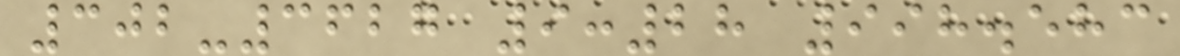302-3627 9:28 998.583
